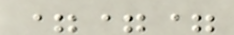===
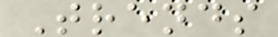Trends
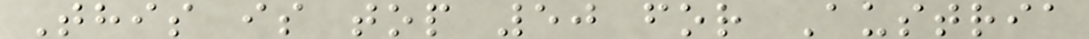This is top 50 for Austria
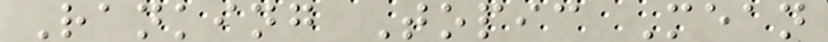Ranking Topic Mean
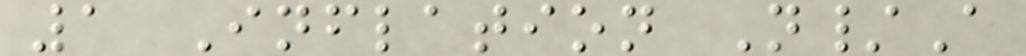1 Inflation N/A
